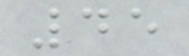45
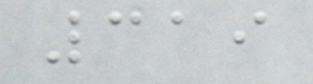319
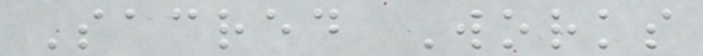Sacred Works
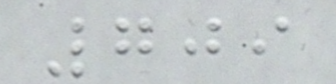709
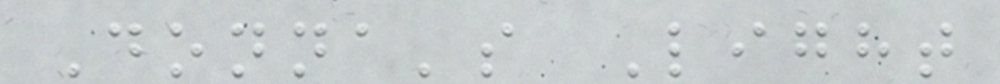Donna's Light
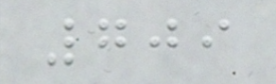709
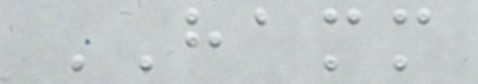HAMM
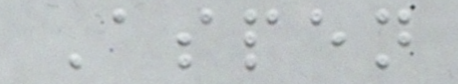Aspen
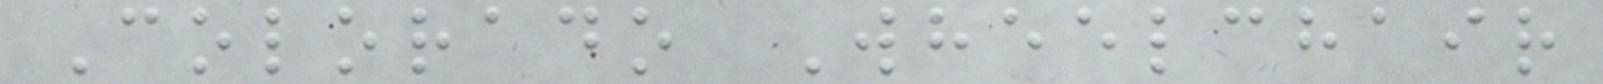Colorado Wheelchair
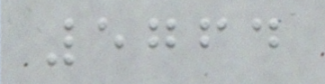5764
